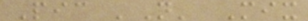Pic 'N' Mix
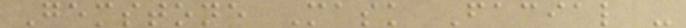Gemstone Mask Facial -
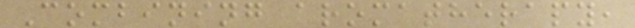Combining aromatherapy,
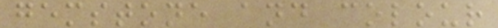gemstone and colour
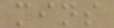mins
